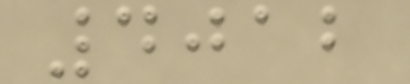4012
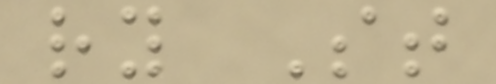ry St
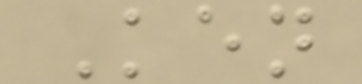Ken
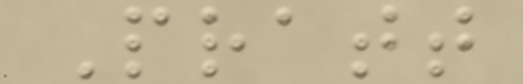Pratt
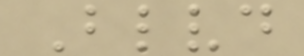Blvd
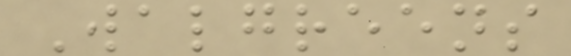Walgreens
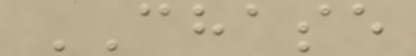CHASE
